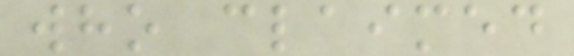who claimed
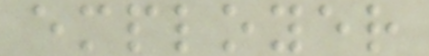employer
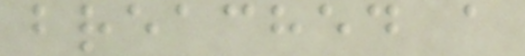breached a
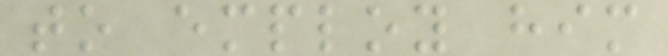to employ him
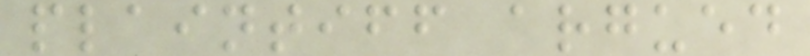plaintiff argued
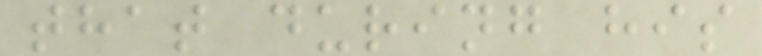that during his
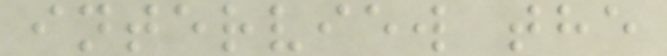interview the
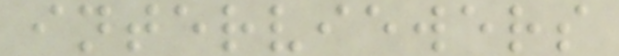interviewers
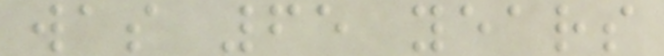was 65 years
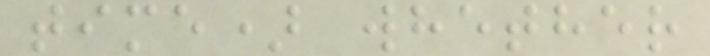time) whether
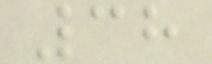38
